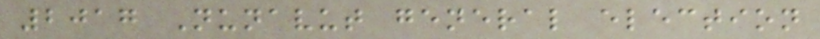2017 Nunavut general election
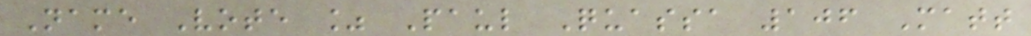Name Vote % Paul Quassa 106 Matt
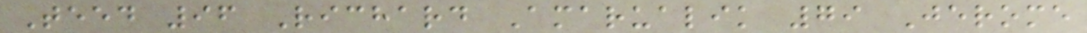Teed 96 Richard Amarualik 79 Jerome
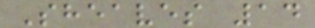Sheaves 14
